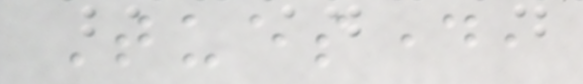Tuesday,
